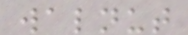walnut
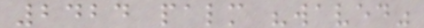2424 palm "waved"
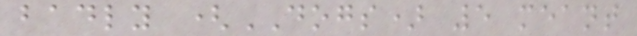badly (DOGS) 5 meant
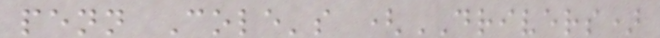penn Cole's (DRIVERS)
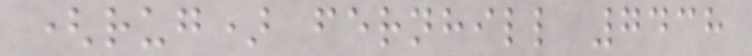(rug) fernhill 7438
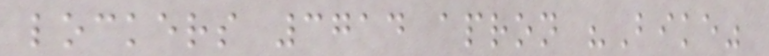lockers 3714 apron "Bike"
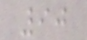90
